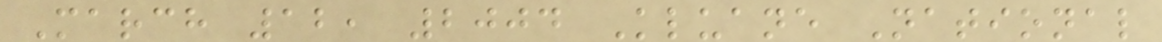March 12, 2004 Kluane National
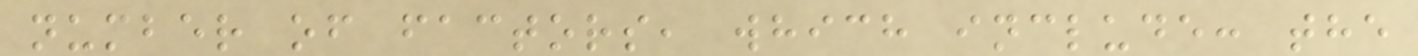number of factors, which include: the
